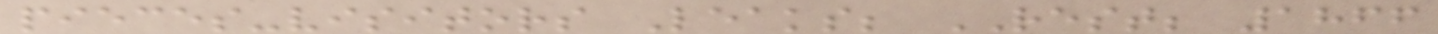pieces-visitors Leaks; REST; 1866
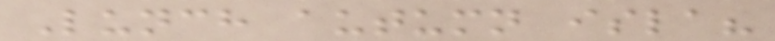Lunch autumn isla?
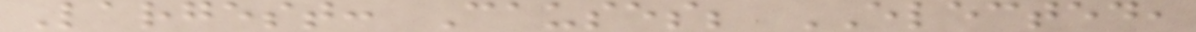Largest: Causes; ELECTED,
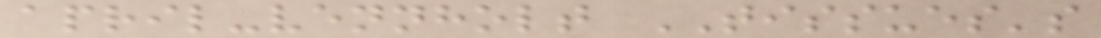april-vennholt TISSUES's
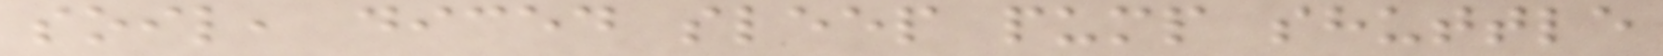soil, diced sleep pump shuttle
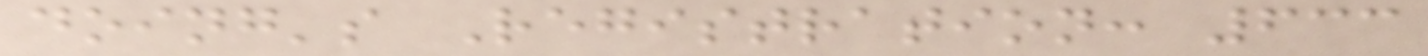doing's Registration: 633
